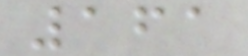161
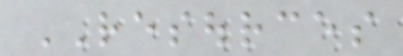RESOURCES
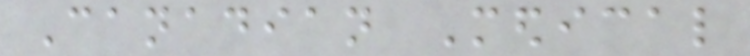Canadian Medical
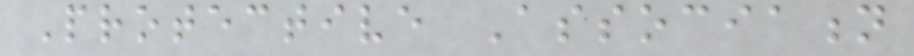Protective Association
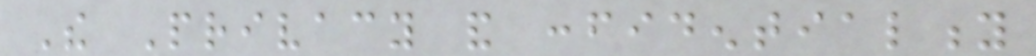The Privacy and confidentiality
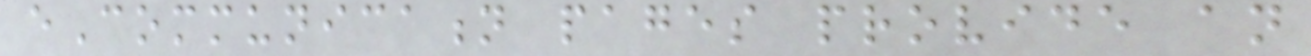eCommunication pages provide an
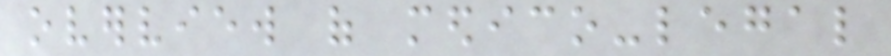overview of medico-legal
